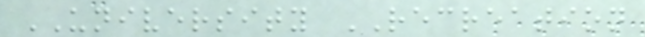UNIVERSITY RECREATION
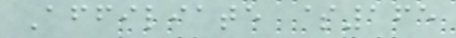Affiliate $165
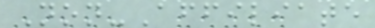Non-Affiliate
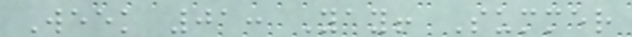Week 01: Yay! Summer
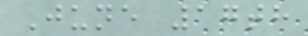June 17th
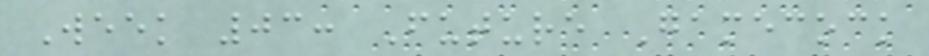Week 03: Future Gamecock
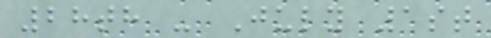28th - July 1st
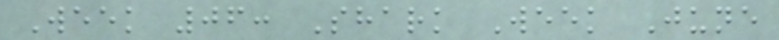Week 06: Shark Week June
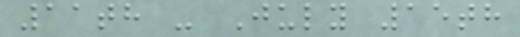11th - July 15th
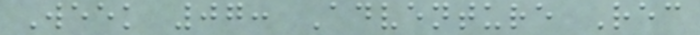Week 07: Adventure Rec
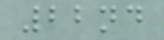22nd
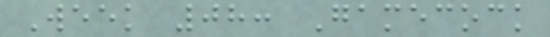Week 08: Gamecock
